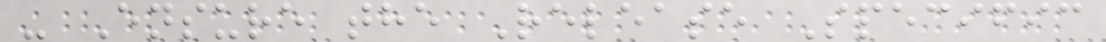- Ensure the Release Specific
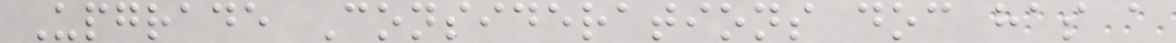Upgrade Considerations doc has a
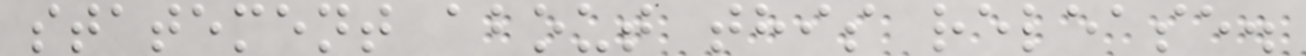statement about this release.
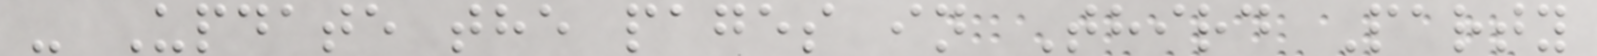- Update the pages in Third Party
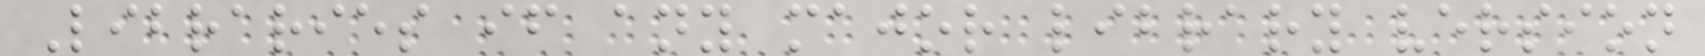Libraries if any major library version
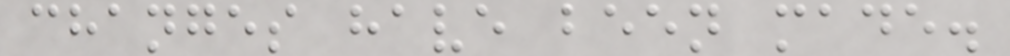changes have been made.
